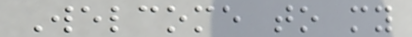Welcome to my
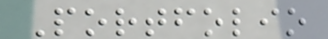Portfolio
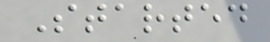Started
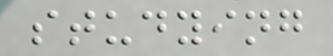studying
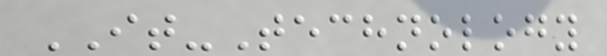IT-Technology
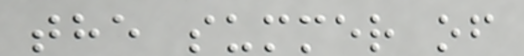the summer of
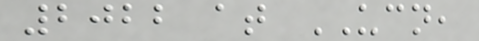2022 at UCN,
